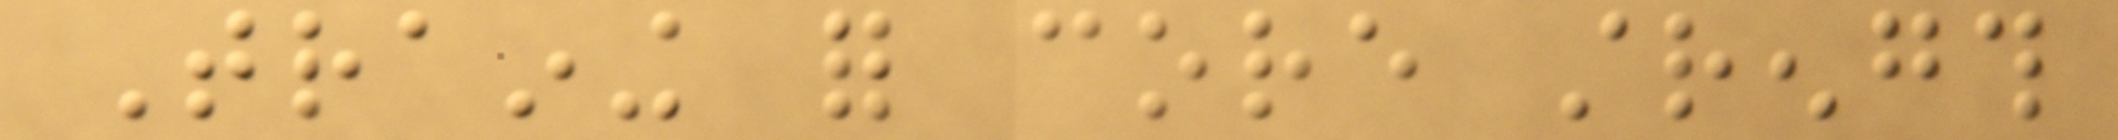Training for core strength
